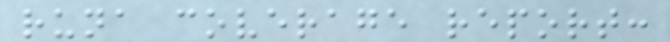runa coverage report:
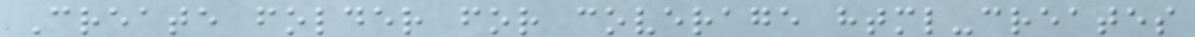Create folder for coverage html-creates
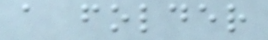a folder
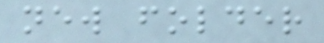new folder
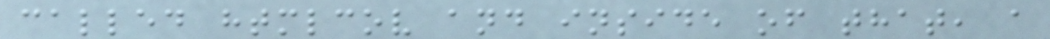called htmlcov and inside of that, a
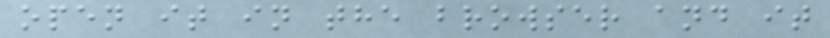open it in the browser and it
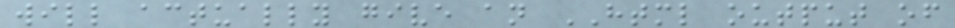will actually give an HTML output of
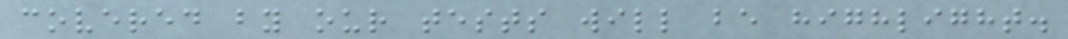covered by our tests will be highlight.
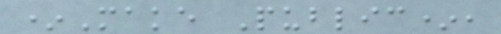*Make Public*,
